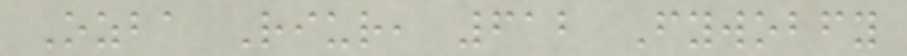Ozba Riur, 612 Fywobfy
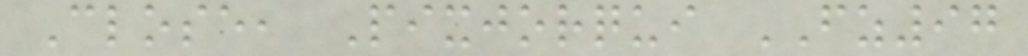Close, Pixjorqui FZ97
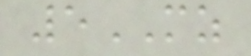5MZ
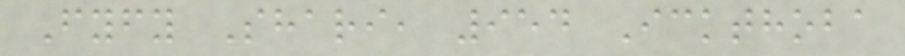Fyfy Shari, 954 Ickthoba
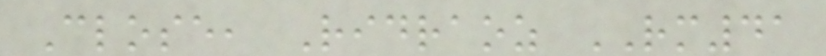Close, Ridraoz RM41
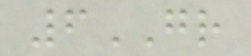6GR
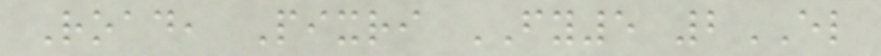Road, Pixri FY5 2EL
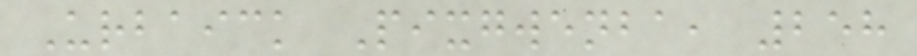Urbaick Pixgwenba, 258
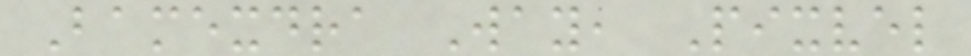Bamexdra Way, Pixvel
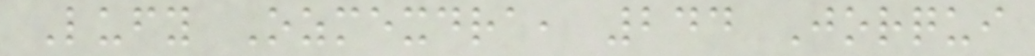Lufy Ozmexdra, 244 Jorqui
